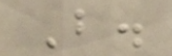B.
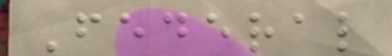Federal
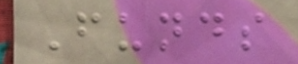Funds
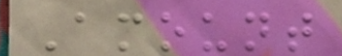Amount
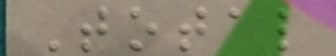Total
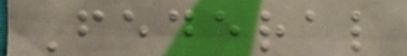Federal
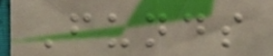Funds
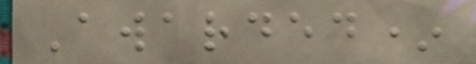Awarded*
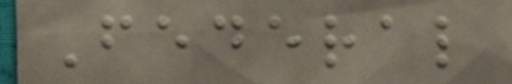Federal
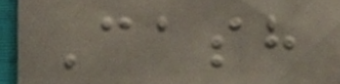Cash
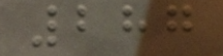287
